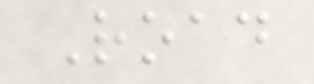Road
